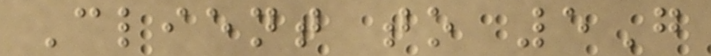Client to 5G
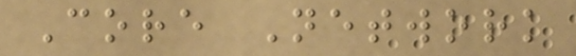Core Network
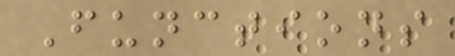Functions
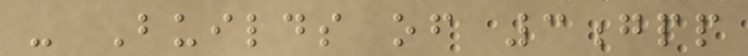- Builds of 3gpp
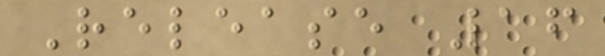Release 16
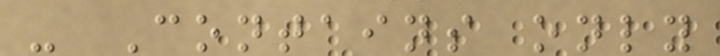- Contains only
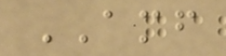AMF
